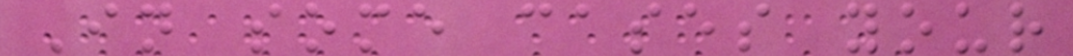In some cases your
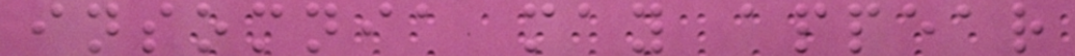insomnia may appear
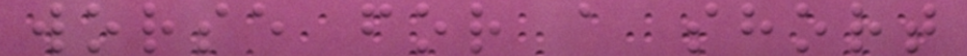worse for a short
